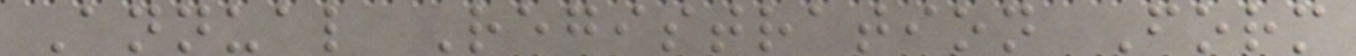Annual Registration Form
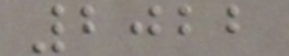2022
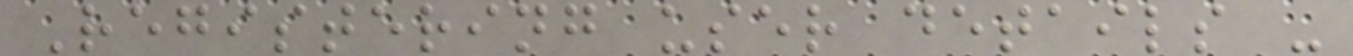Registering user details -
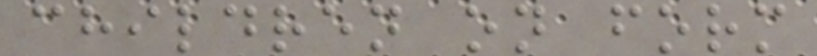children on form
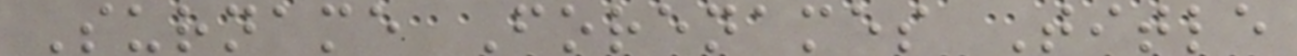Surname Forenames Title
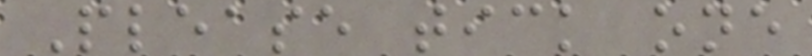Please tick one
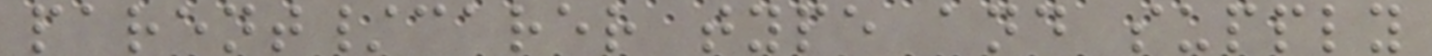parent/carer type and supply
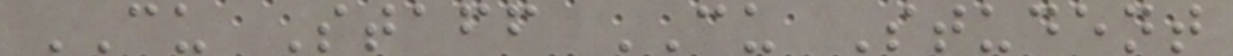CU Staff CU Student
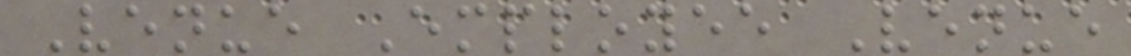Venue Employee Venue
